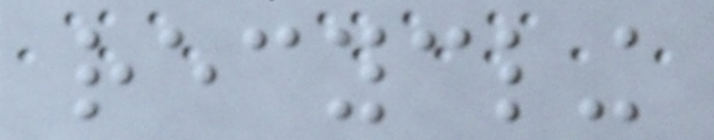recycling
